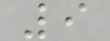9
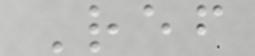Ref
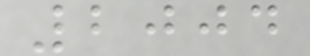2004
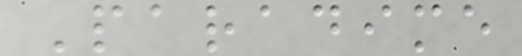Paradime
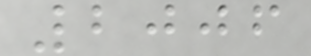2006
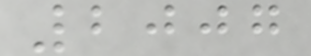2007
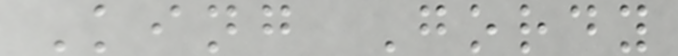King Gordy
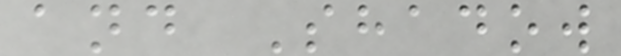and Shadow
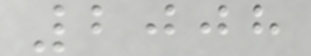2008
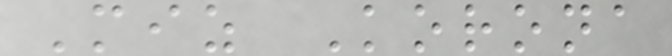Miz Korona
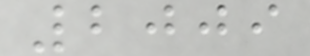2009
